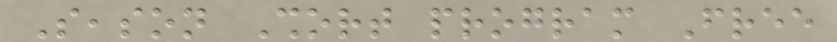Season Short program Free
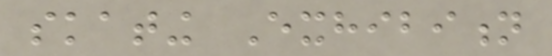skating Exhibition
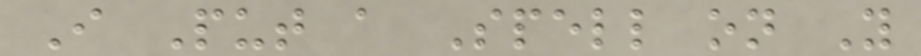I Put a Spell on You
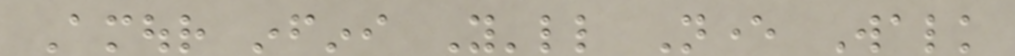Amour infini You'll Never Walk
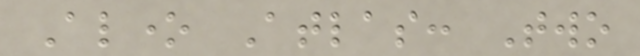Alone Atlas: Two
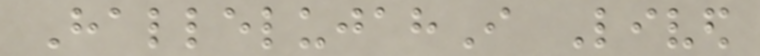HallelujahI Lived
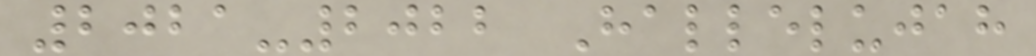2021-2022 Hallelujah
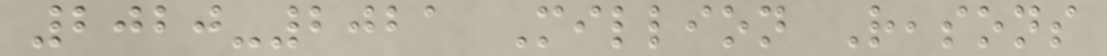2020-2021 Million Reasons
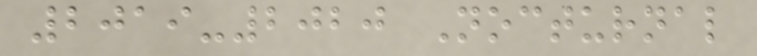2019-2020 Nocturnal
